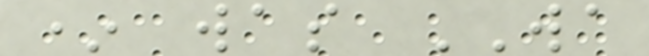* was WA
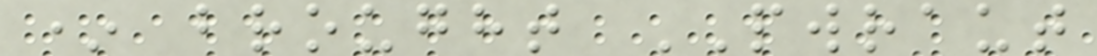* brought PWRAUT
